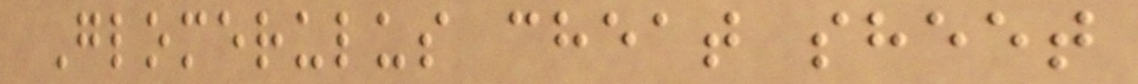Glomerulus cheat sheet
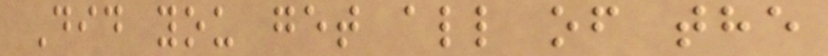Did you get all of the
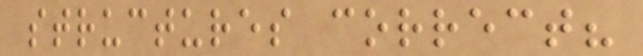structures correct?
